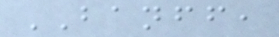BANFF,
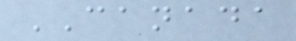CANADA
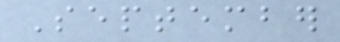September
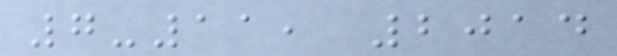7-11, 2014
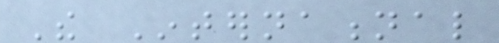The International
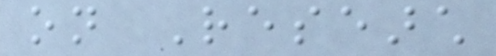on Research
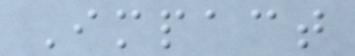Impact
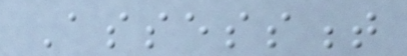Assessment
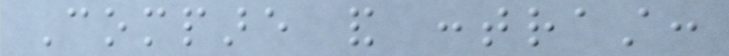Compare and contrast:
